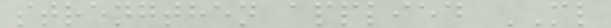strengthen applied ML
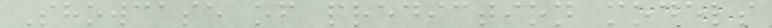Showcase of prediction models
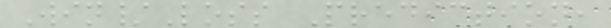Win/Loss Prediction,
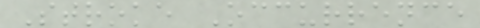Stroke Occurrence
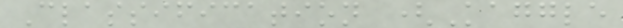Classification (Kaggle
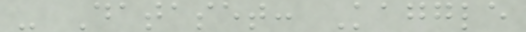- Dataset: Kaggle
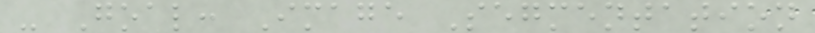- Goal: Image Segmentation
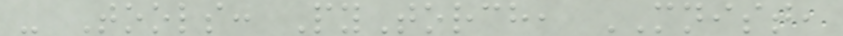- Tools: PyTorch, MNIST,
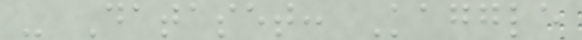- Dataset: Kaggle
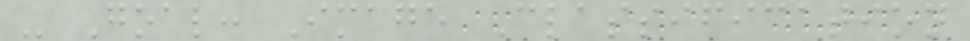- Goal: Image Classification
